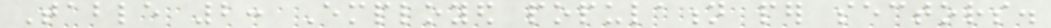Table 2: Employed population per sectors.
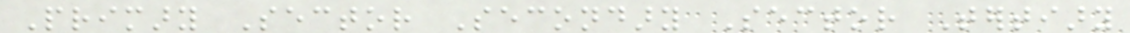Primary Sector Secondary Sector Tertiary
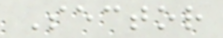Sector
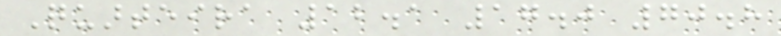Quarteira 12.1 17.0 70.8
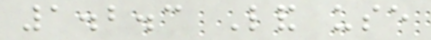1.2.3 Land use
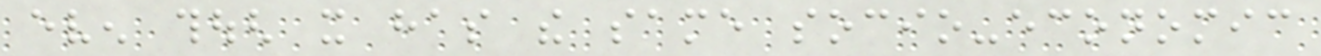even though it has the same socio-economic
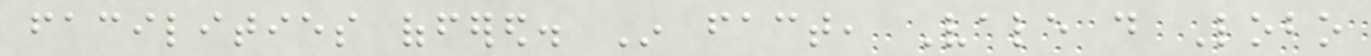facilities offered. In fact, Vale do Lobo
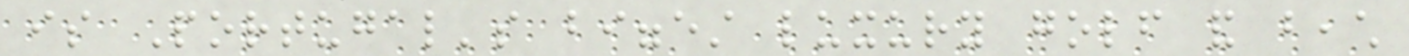is Portugal's biggest luxury golf and beach
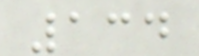134
